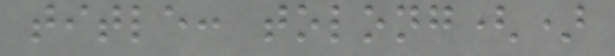title: tolong()
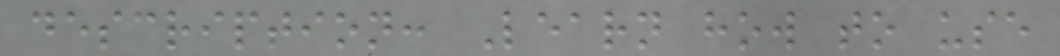description: Learn how to use
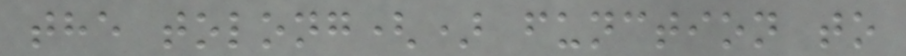the tolong() function to
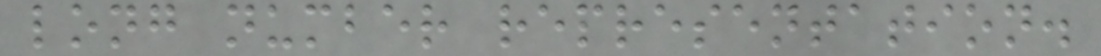long number representation.
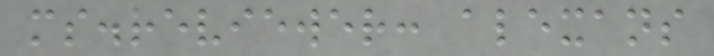ms.reviewer: alexans
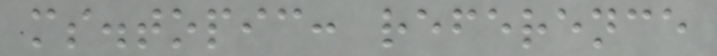ms.topic: reference
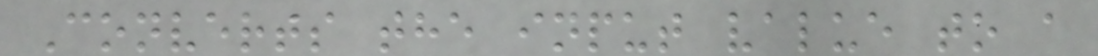Converts the input value to a
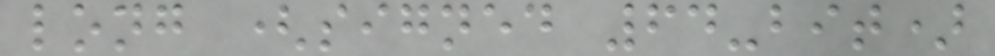long (signed 64-bit)
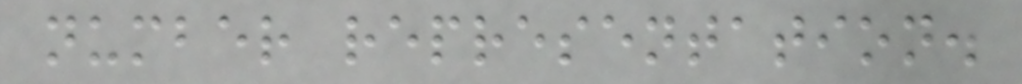number representation.
